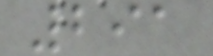291
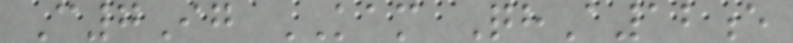C7Ig KAM QhA12e
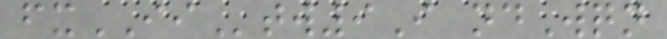fxIItw9I ndWqn
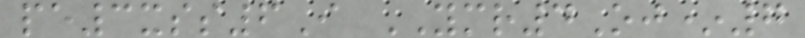pe3xss6I YMR4Oj*7
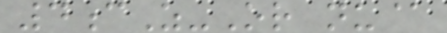4cZ-Or nu@
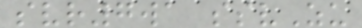svr7wa ssvZu
